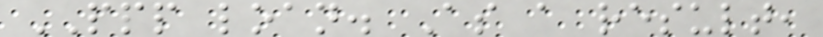PPP loan. As a result,
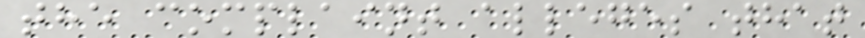the complaint alleges that
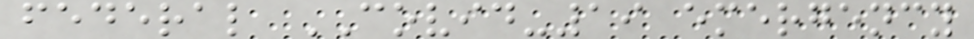federal COVID-19 emergency
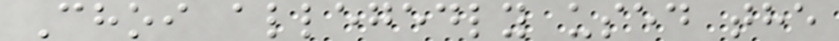Choi allegedly used the
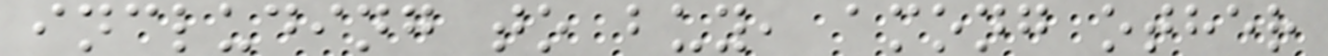including to buy, among other
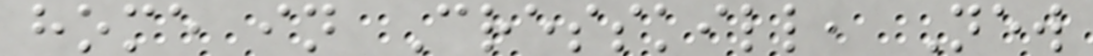home in Cresskill, New
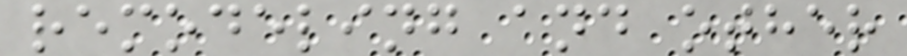remodeling and other
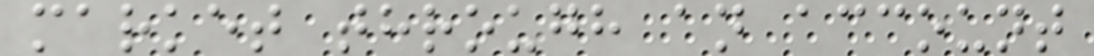market through an account
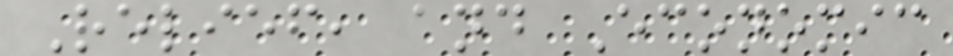Relief, and Economic
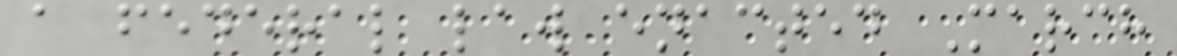a federal law enacted March
